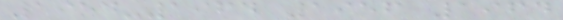1954-1964 1956 1964
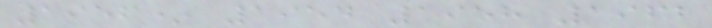1956* 1954 1958 1962
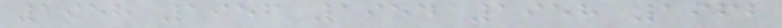1958 1956 1954 1958 1962
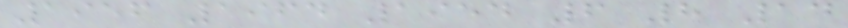1956 1964 1954 6 8 14
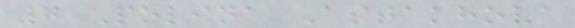7 Polina Astakhova
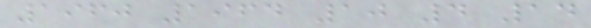1960 1964 10 4 14
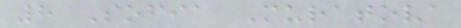8 Sofia Muratova
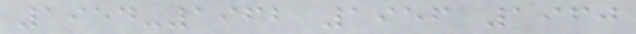1954-1962 1956 1960
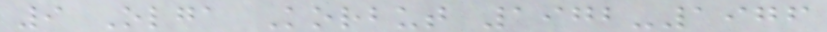9 Olga Korbut 1972-1976
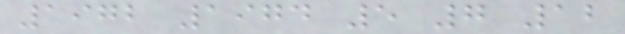1972 1974 5 7 12
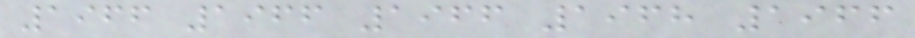1966 1966 1966 1968 1966
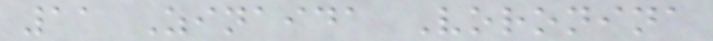11 Zinaida Voronina
